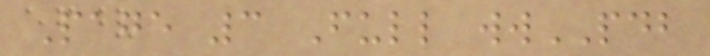Page 3 Full wwPDB
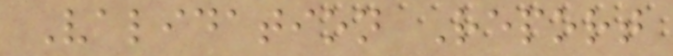Validation Report
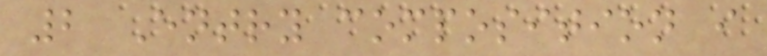2 Entry composition i
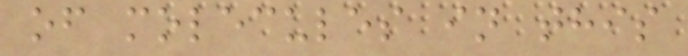of molecules in this
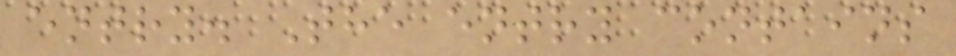entry. The entry contains
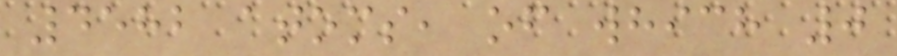4582 atoms, of which 0
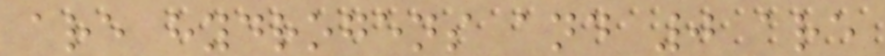are hydrogens and 0 are
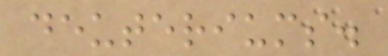deuteriums.
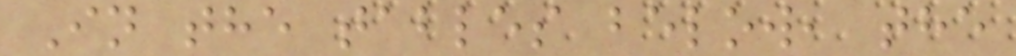In the tables below, the
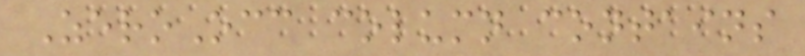ZeroOcc column contains
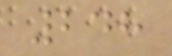248
